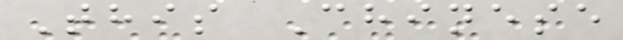This Chinese
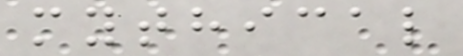mythical
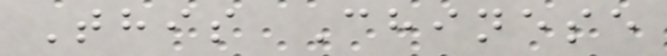This Chinese
